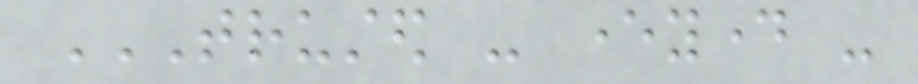TRUSTED - EVERYDAY -
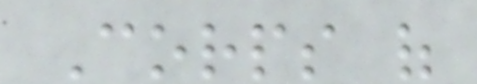Corps of
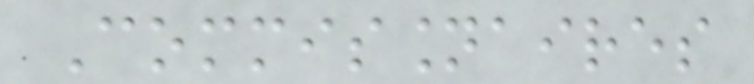Commissionaires
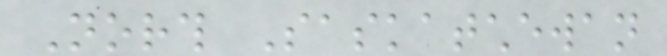North Saskatchewan
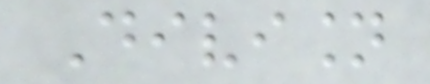Division
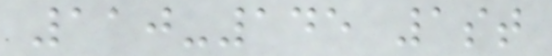110-145 1st
